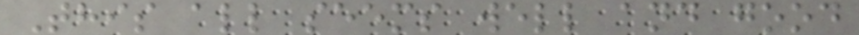This all seems well and good
